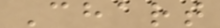Chart
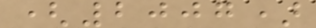(2007)
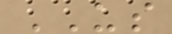US
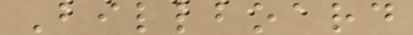Billboard
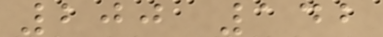200 142
